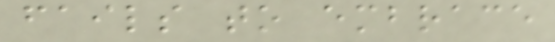fails to embrace
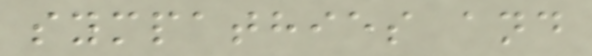sympathies and
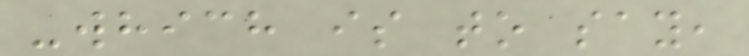-which is to say,
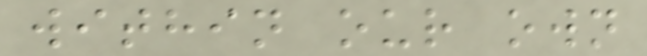within our own
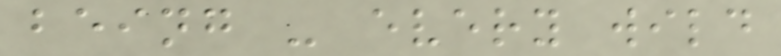being - every wild
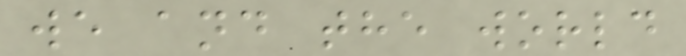we and the world
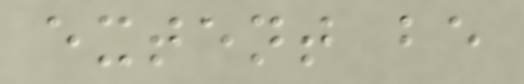extent be
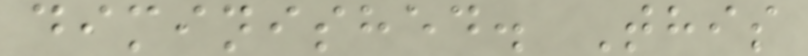diminished. This
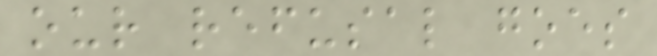our refusal goes
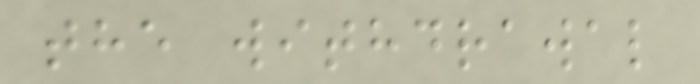the withdrawal
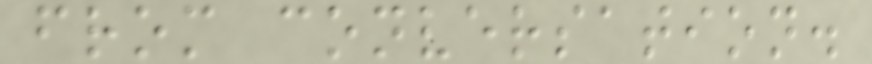from conversation.
